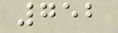752
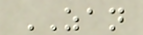ZAN
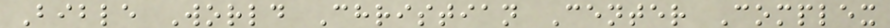Bible World Christian Center Complex
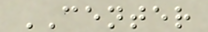CENTER
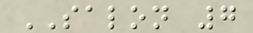SALON 7
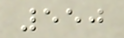550
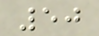50
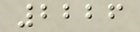2226
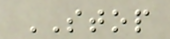STOP
